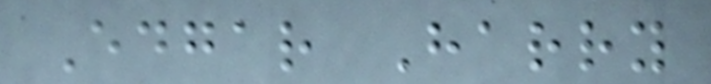Edgar Harry
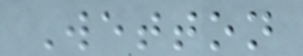Wetton
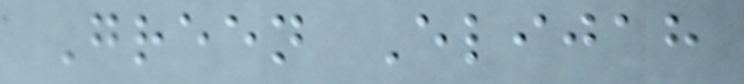Green Elijah
